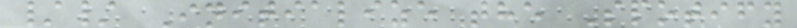// Initialize the Spotify
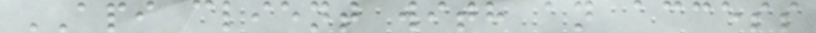API client with an access
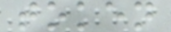token
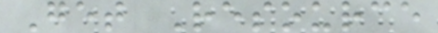Get Resource
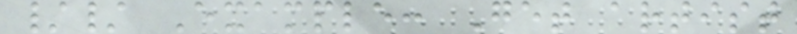// Example: Get artist
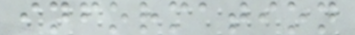information
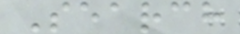Search
